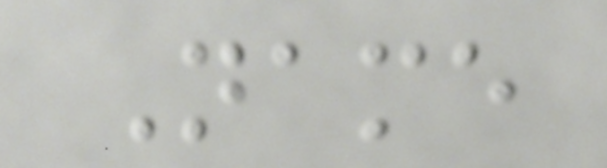Name
